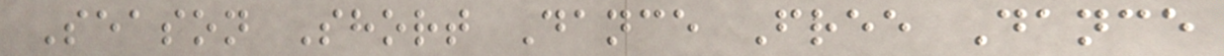Season Short Dance Free Dance
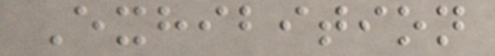Exhibition
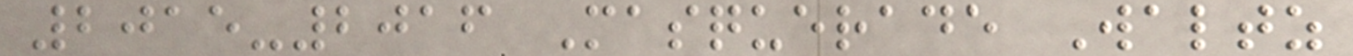2015-2016 Masquerade Waltz
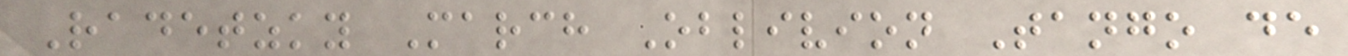Radetzky March Oblivion Tango de
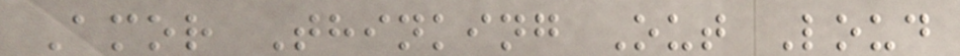Amor Thinking Out Loud
